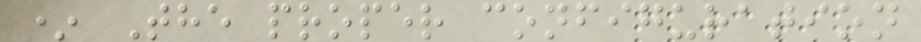* The proper configuration
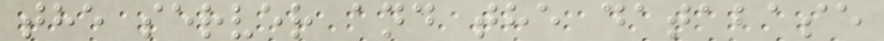the server and the database
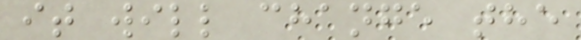it will change the
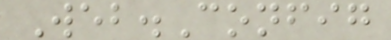Web.Config
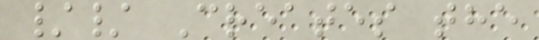// Creates the
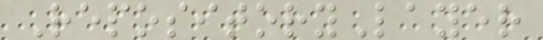RepositoryLayer
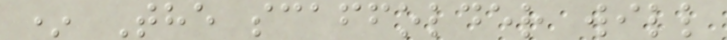* The scaffolder will
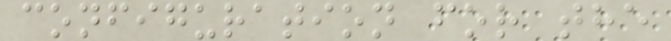configuration for the
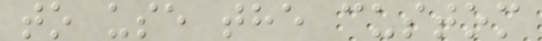to use the custom
